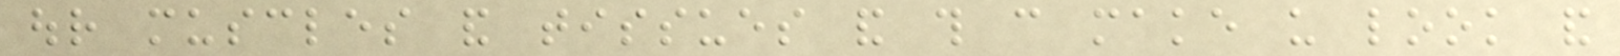our muscles and tissues and this can make us look and
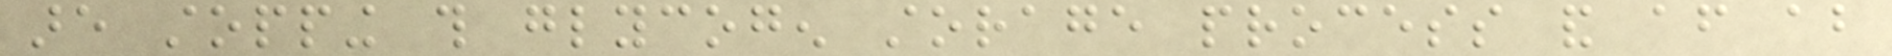are stopping this glycogen storage process and after about
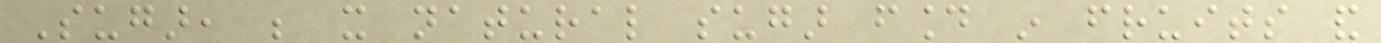Sugar, be it natural sugar found in fruits and
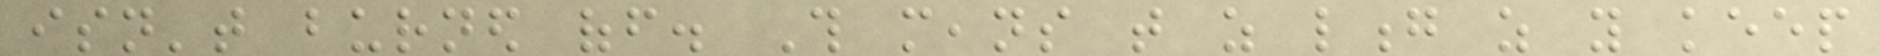isn't burned off. This means that as long as you keep
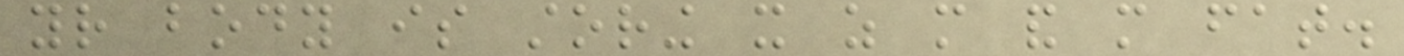your body is storing it as more and more fat.
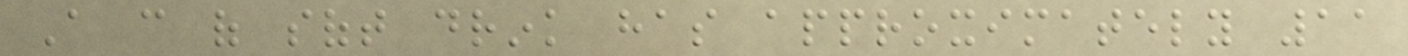A can of soft drink has approximately 11
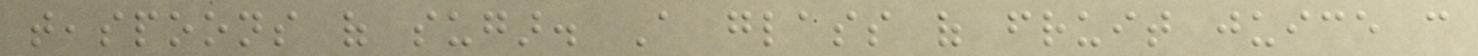teaspoons of sugar. A glass of fruit juice can
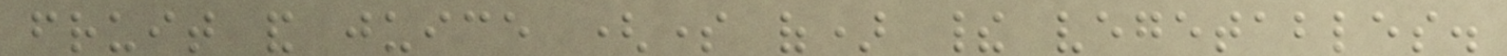fruit and juice (some of) their vegetables.
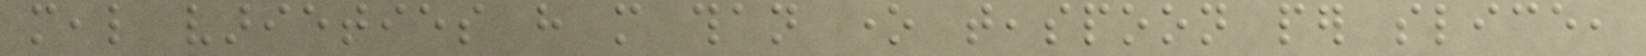meal varieties have more than one teaspoon per slice,
